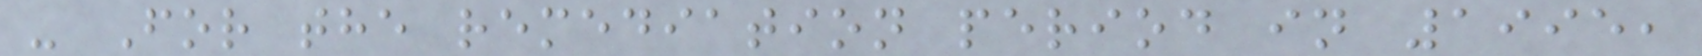- For the remediation period in 1995,
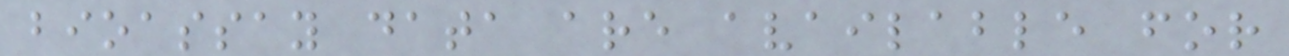bioassay data are available for
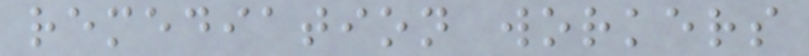remediation workers
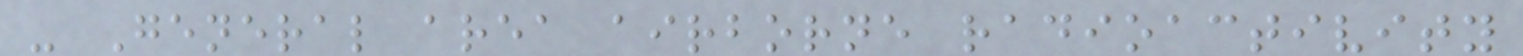- General area airborne radioactivity
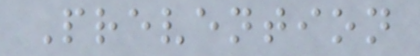Prevention
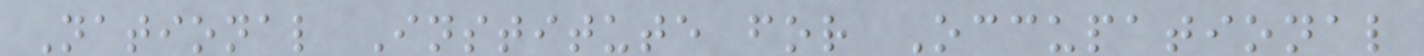National Institute for Occupational
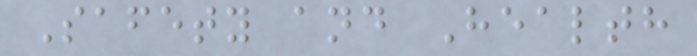Safety and Health
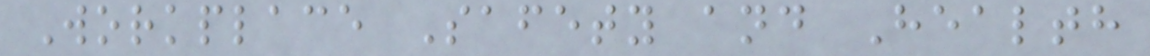Workplace Safety and Health
